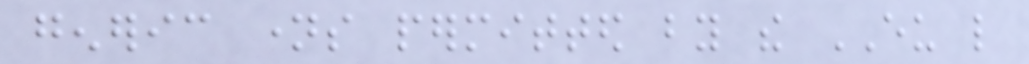generic names permitted by the EU like
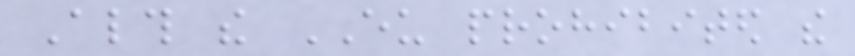Although the EU prohibited the
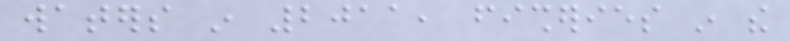waters in 2011, fisheries in the
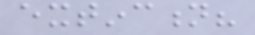extinction?
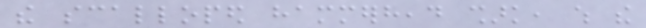the scalloped hammerhead shark, which the
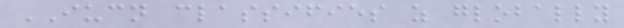IUCN classifies as globally
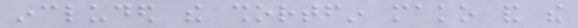included the shortfin mako and the
